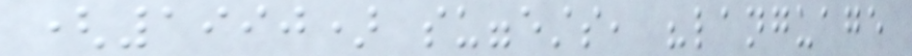(1990) suggests, "language
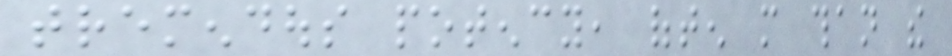tremendous potency, often more than the
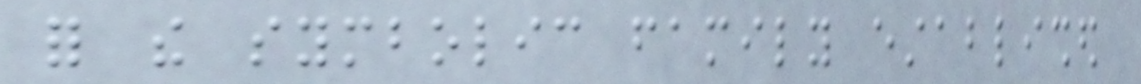for the symbolic family established
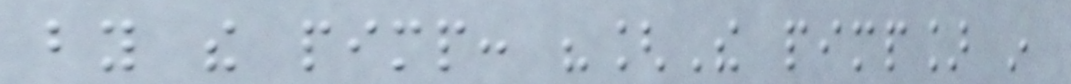by the pimp: "[The pimp] in
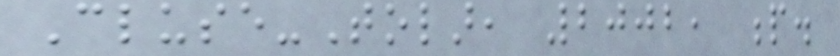Cluse-Tolar, 2002, p.
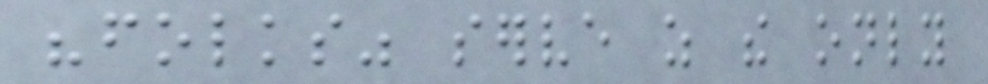"folks" serve as the only
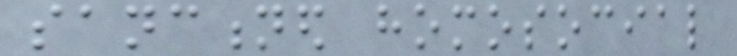sanctioned homosocial
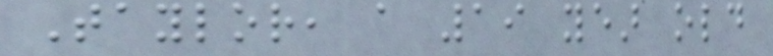Taylor, a 19 year old
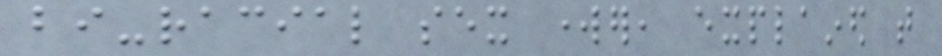bi-racial sex worker, explained that
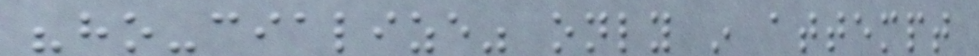"ho-cialize" only in attempt
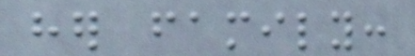her family:
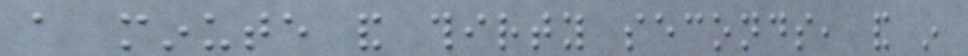a minute and thirty seconds, and in
